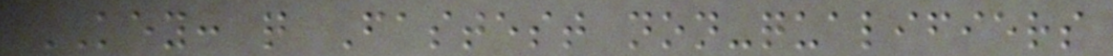KEY: q Fastest non-qualifiers
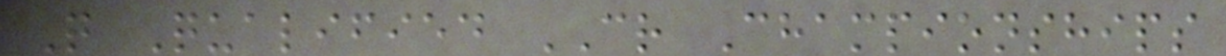Q Qualified CR Championships
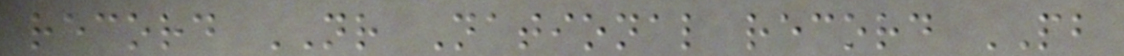record NR National record PB
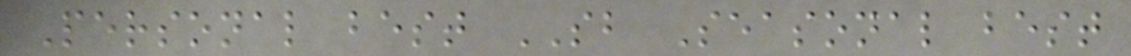Personal best SB Seasonal best
